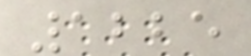1225
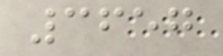3657
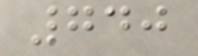740
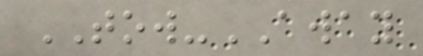TOW-AWAY
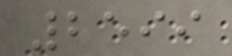2599
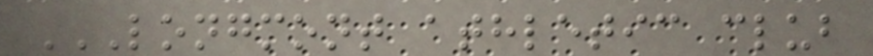LONGMONT ATHLETIC CLUB
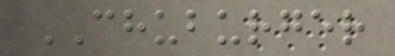CHUBURGER
